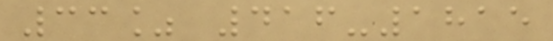33% 416-1815
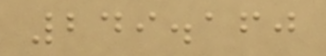249.160
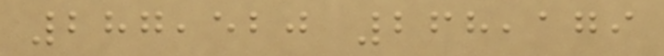287,520 268,179
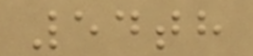54th
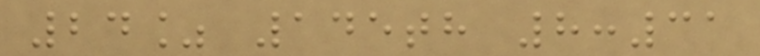24% 145th 8:31
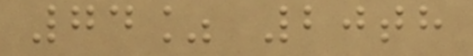74% 20th
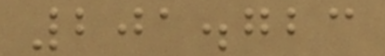201.723
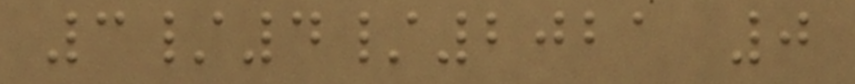3/4/2021 0
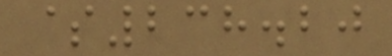$238.20
